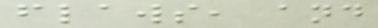flaws, and
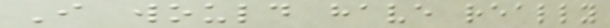I would have really
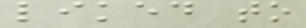liked to
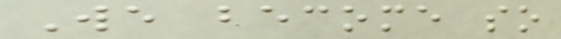We become so
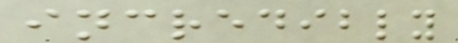incredibly
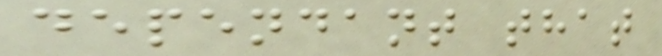dependant that
